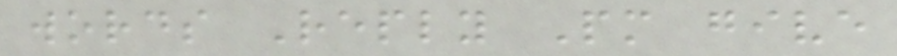words Reply Pm give
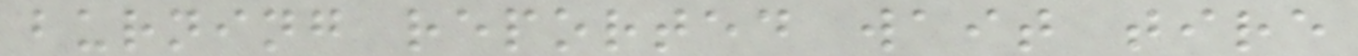burning reported wait tire
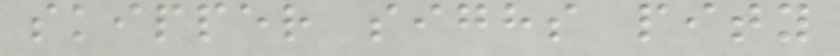skipper sighs pity
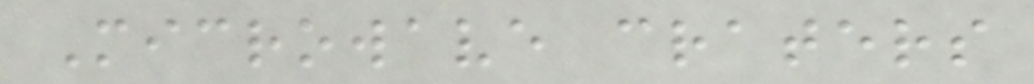Microwave craters
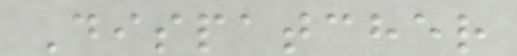Dispatcher
